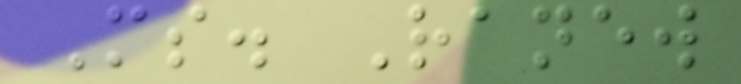Ms. Ranew
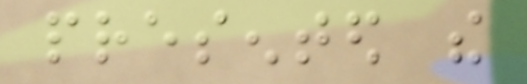presented the
